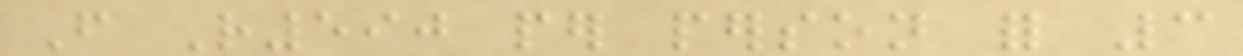From R590 per person for 3
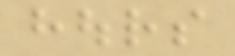hours
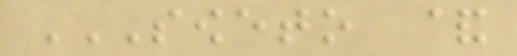SOWETO &
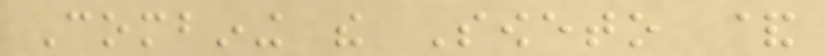Combining the Soweto &
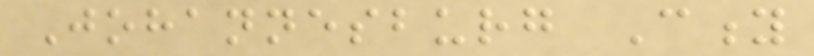Johannesburg City
